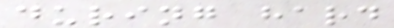during hard
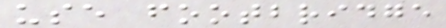use footbridge
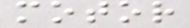motor
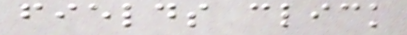fields click
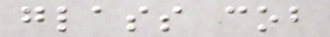glass cob
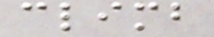climb
